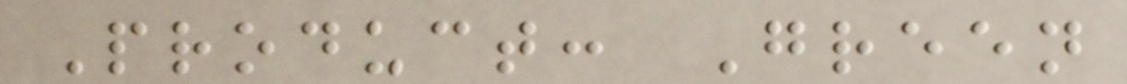Product: Green
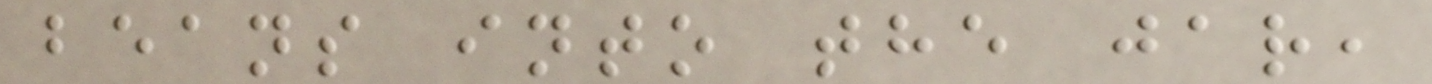beans into the jar,
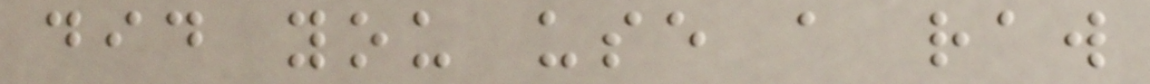did you use a raw
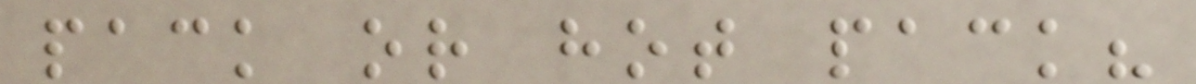pack or hot pack?
